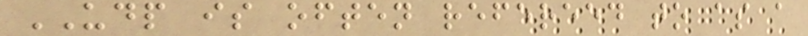UDP is often refereed to as a
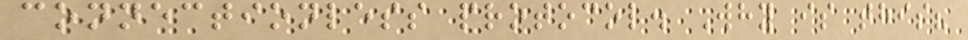connectionless protocol. Why is this?
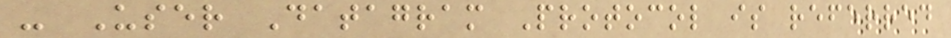- User Datagram Protocol is referred
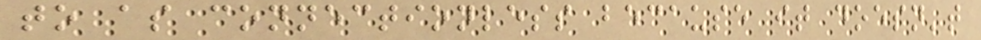to as connectionless because it doesn't
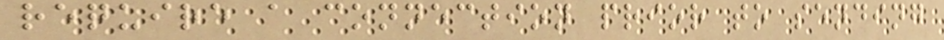require a connection prior to sending
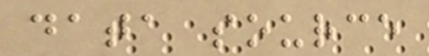data source
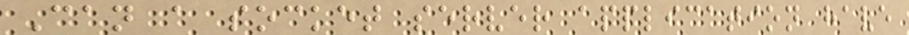Can a socket server application have
